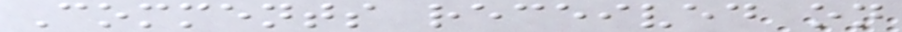Comments received on
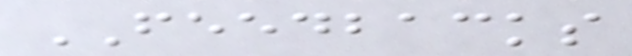FEEDBACKS
